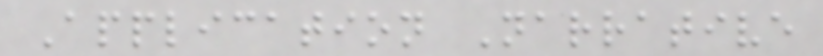Application Narrative
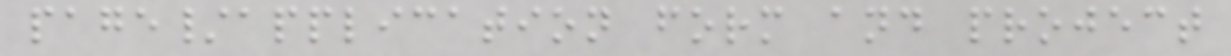page/application form and project
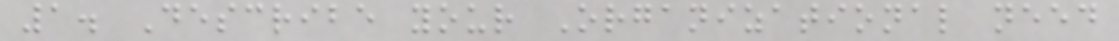1. Describe your Organizational need
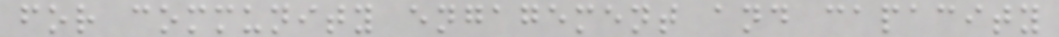for community engagement and capacity
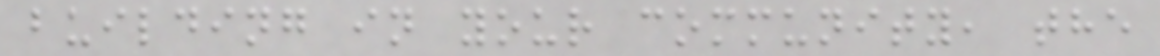building in your community, the
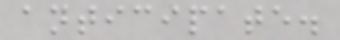anticipate.
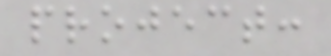project:
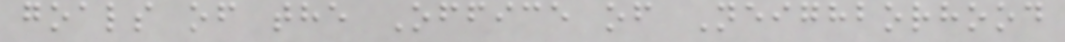goals of the Office of Neighborhood
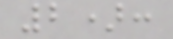2):
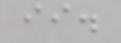ii.
